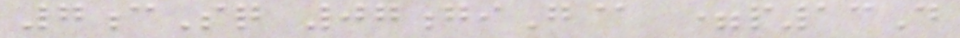7cSq 07giG@ =p13D
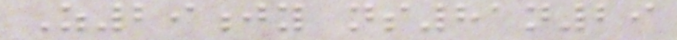Z29jy ns81n29
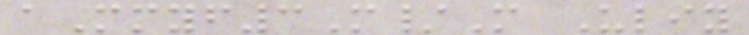aMmyf3M/M Uliy
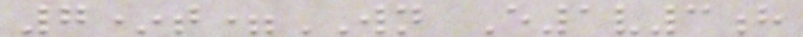7*t=WN E1v3h
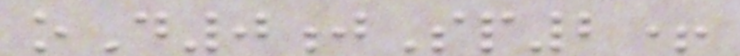oD0jSp2+
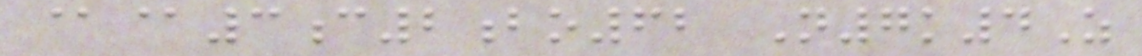@@3c2bo62 N7k4Z
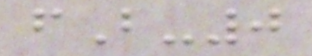fB-0
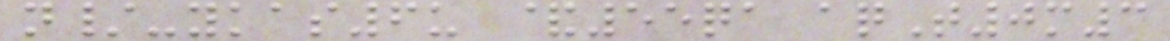n/-ykas6u &55qa aqT0m3
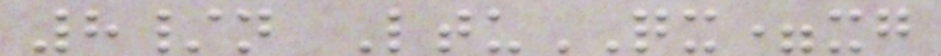8/n LtuQX=xg
